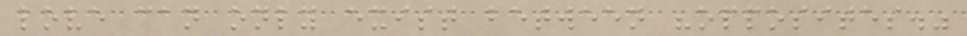love can only exist between "opposites."
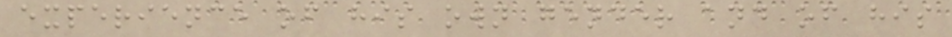experience of his own gender and of his
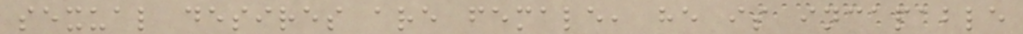sexual desires are female, he is incapable
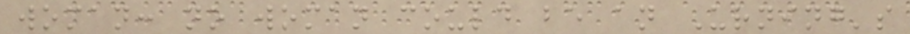woman: no woman could be an Urning's
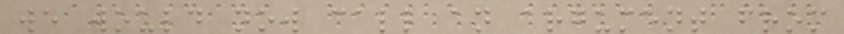we would now call an argument from
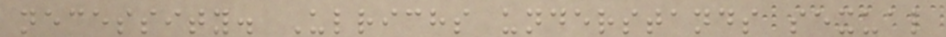necessity. Ulrichs understands sexual
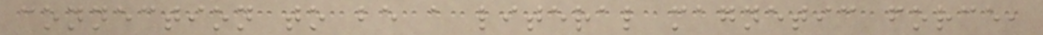connection to be a literal magnetic force,
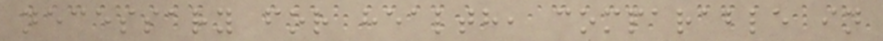necessary for health, comparable in
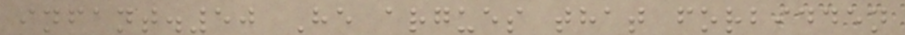infant.50 He argues that forbidden
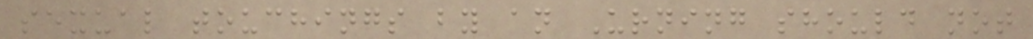sexual touchings by an Urning should not
